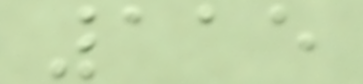115
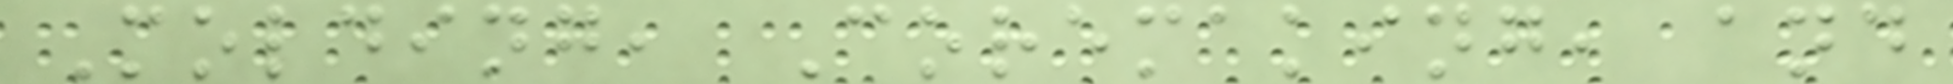Molding, Coremaking, and
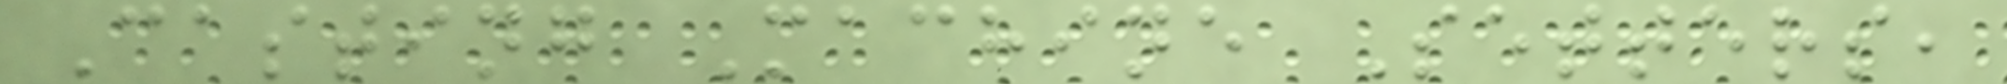Casting Machine Setters,
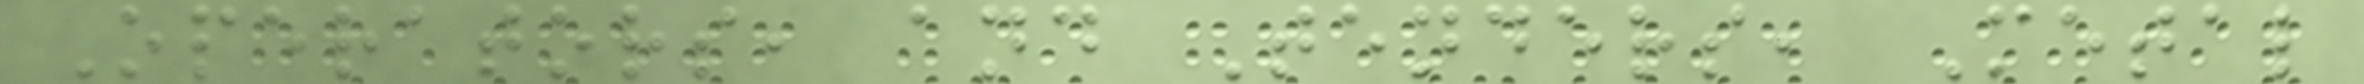Operators, and Tenders, Metal
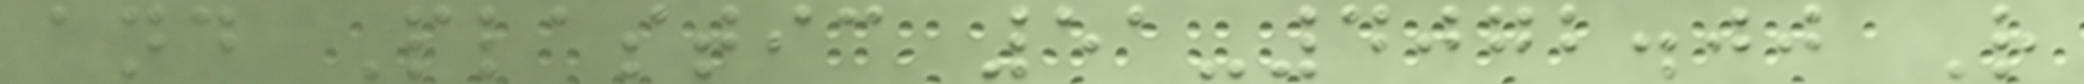and Plastic 51-4072.00 R
